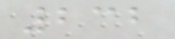232
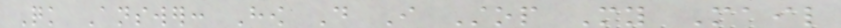Quick Answer: How Do I Stop My Mail
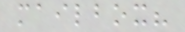mailbox?
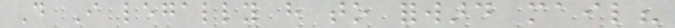Do I legally have to forward mail?
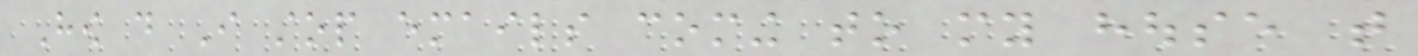How do I stop emails coming to my house that
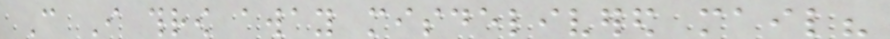Can I throw away misdelivered mail?
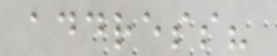address?
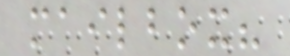mailbox?
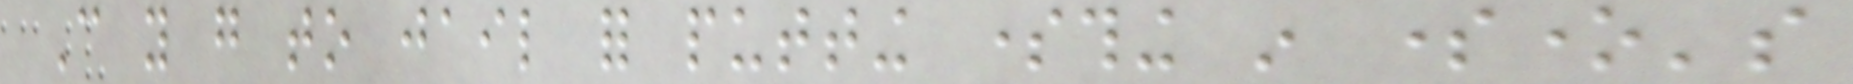Can you go to jail for putting something in someone's
